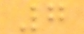7
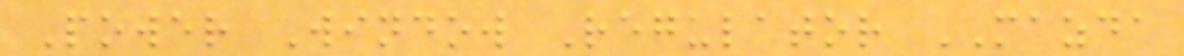Power Window Regulator MAZDA
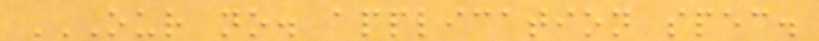OUR NO. APPLICATION SPEC.
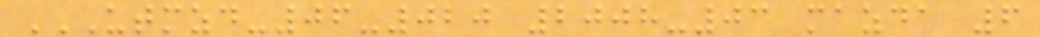UTMZD-06-020 2008-03 MAZDA 6
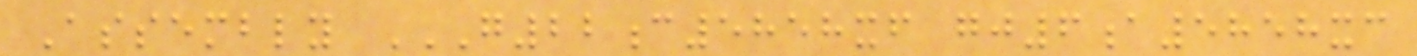Assembly G22C5858XF GJ6A5858XC
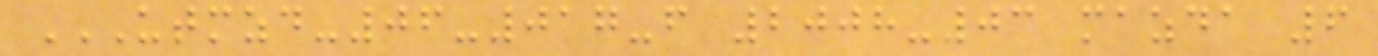UTMZD-06-017-F 2008-03 MAZDA 6
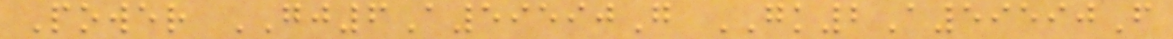Power GJ6A59590G GK2A59590F
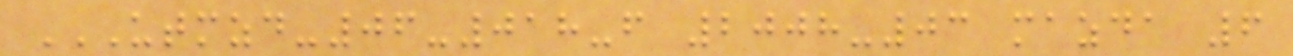UTMZD-06-018-F 2008-03 MAZDA 6
